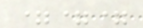===
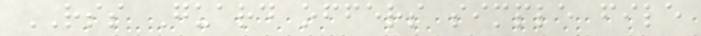RSS Guard offers simple file
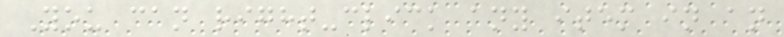You can right-click any item in an
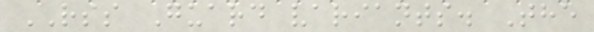RSS Guard variants. The
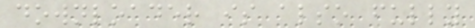downloader is also fully
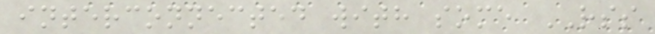interconnected with some RSS
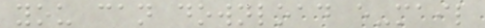you can download e-mail
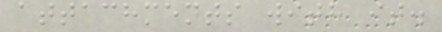attachments with it.
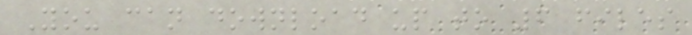You can download up to 6 files
